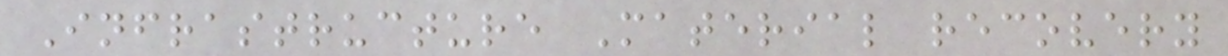Infrastructure Material recovery
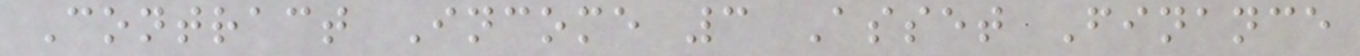Contract Income 3 Asset Finance
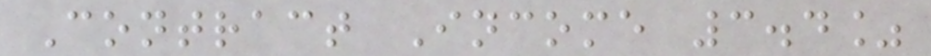Contract Income 3.4%
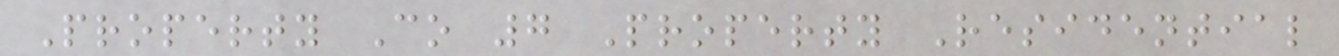Property Co 7 Property Residential
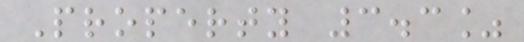Property 3.3%
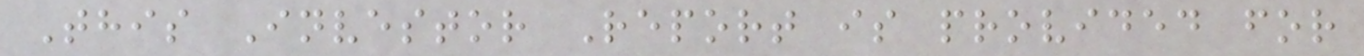This Investor Report is provided for
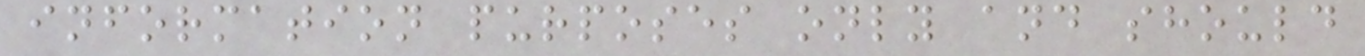information purposes only and should
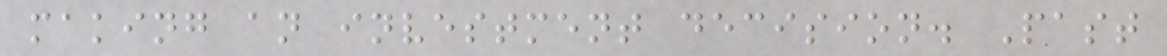making an investment decision. Past
